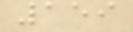159
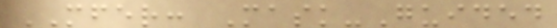MFER: Mask-Guided
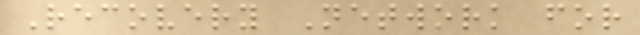Recovery Network for
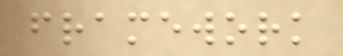framework
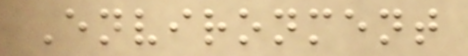Environment
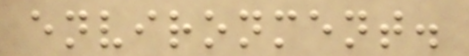environment.
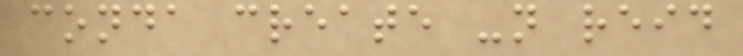conda create -n reid
